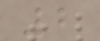2
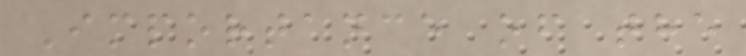Importance of the
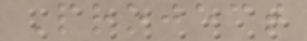Project
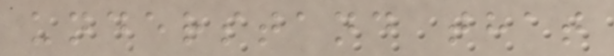understand that
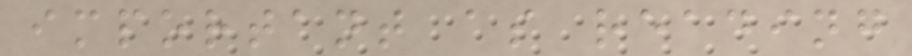important as reading
